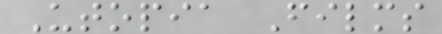Utopia Films
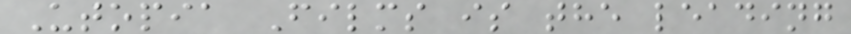Utopia Films is the leading
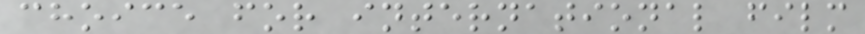choice for international film
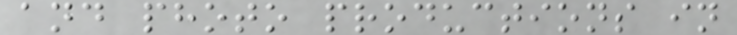and photo productions in
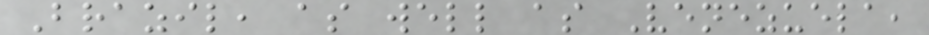Brazil, as well as Venezuela,
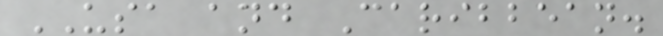USA and Caribbean.
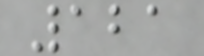121
